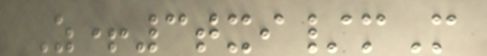Z+3txi/mM
